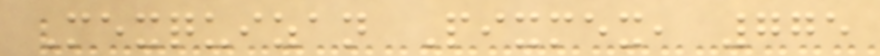Mexquizan Pixmex, 775
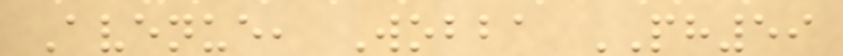Avenue, Wobba PH59
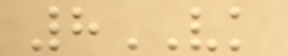8VK
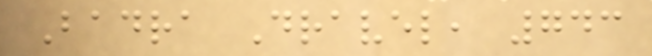Badra Dravel, 743
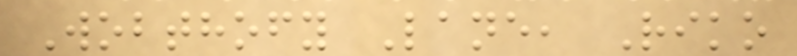Wobthofy Lane, Riko
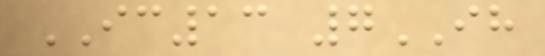IC13 7IH
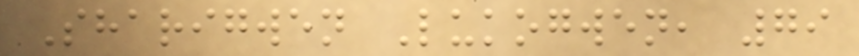Sharigwen Lukogwen, 79
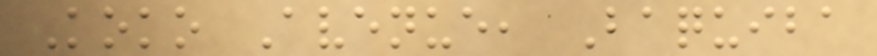Koko Avenue, Baquiba
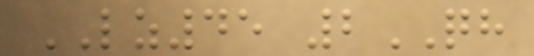LZ45 2QH
